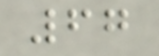67
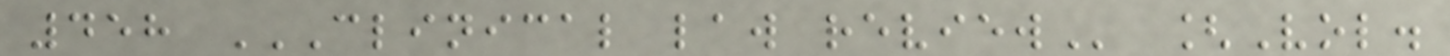458 CLINICAL LAW REVIEW [Vol.
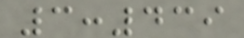3:439
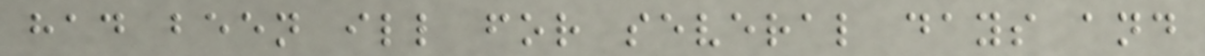had been ill for several days and
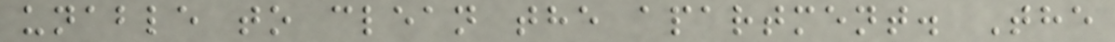unable to clean the apartment. The
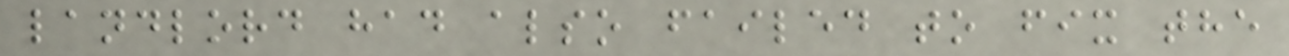landlord had also failed to fix the
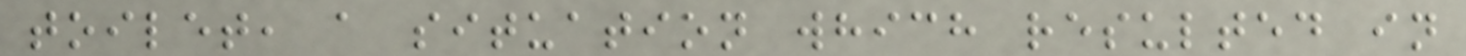toilet, a situation which resulted in
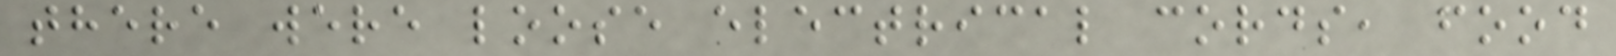there were loose electrical cords, food
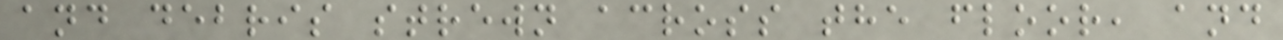and debris strewn across the floor, and
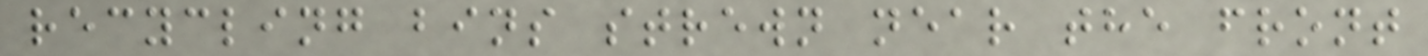recycling bins strewn near the front
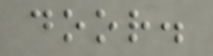door.
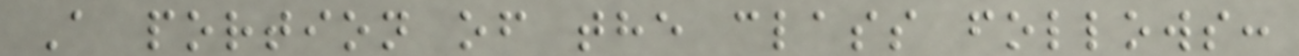A portion of the class follows:
